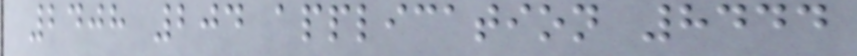2408 204 application 8444
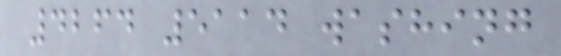4264 5114 washing
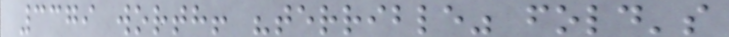3379 worth! "terrible" fold's
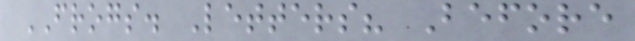FROGS. Letters? Before
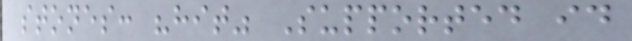stones: "hit" Supported id
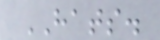HATS.
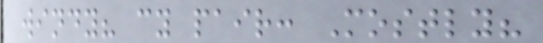windy? cy pair: Mostly?
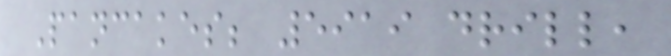Pancakes; 5919 drill,
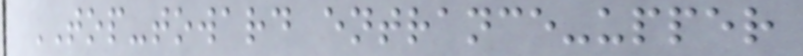TOP-toward entrance-upper
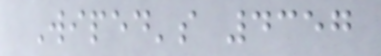Wiped's 4357
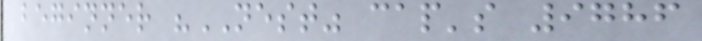beginner "NEST" cap's 9786
